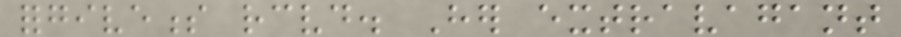forgiveness received. Her extravagant
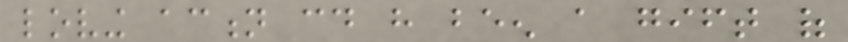loving action could have been a gift of
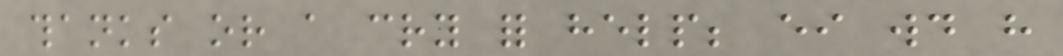thanks or a cry for help; either would have
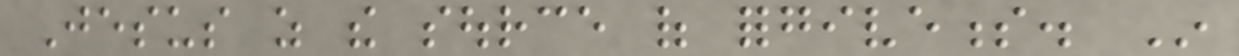Jesus as the source of forgiveness. In
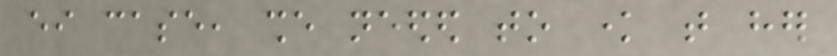either case, she needed to know that her
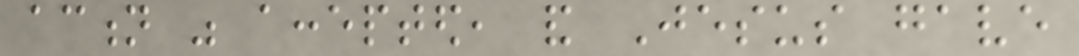action was accepted, and Jesus gave
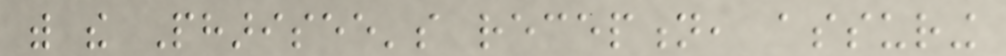with the Pharisee's reception, assuring
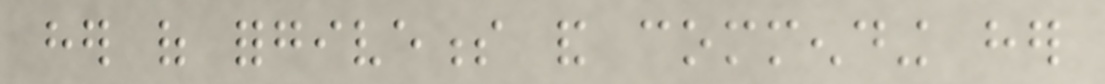her of forgiveness and commending her
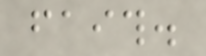faith.
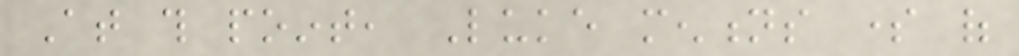At this point, Luke mentions some of
